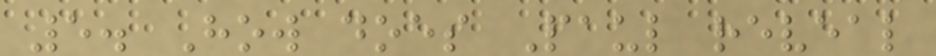5. How does Paul reveal
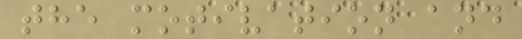the motivation and
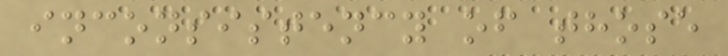inconsistency of those
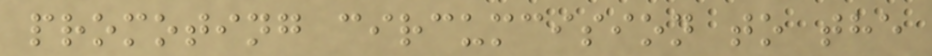promoting circumcision to the
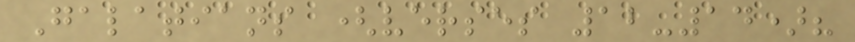Galatians (verses 12-14)?
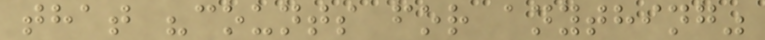that "counts for anything"
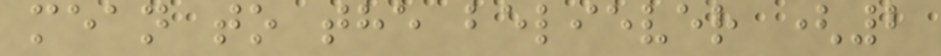mean to the believer (2
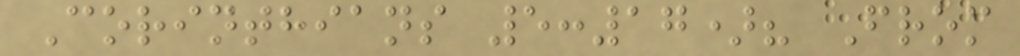Corinthians 5:17)? From
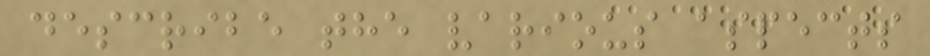describe the various aspects
